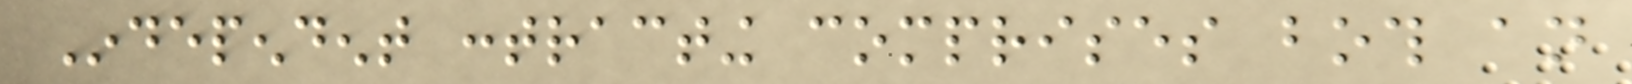Independent contracting comprises both an
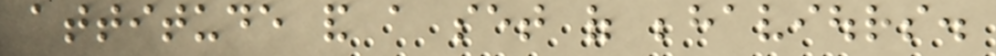attitude and a set of behaviours.
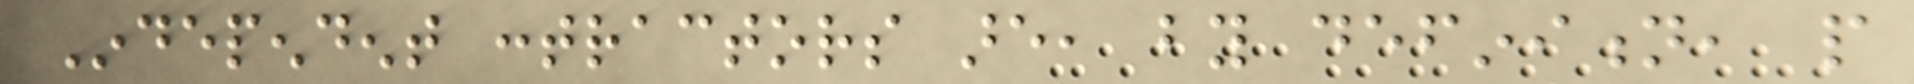Independent contractors are, by definition, people
